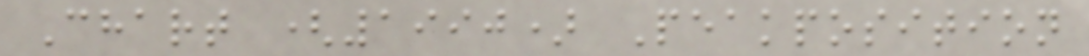Chart (1990) Peakposition
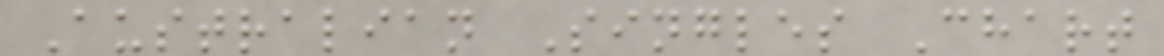Australian Singles Chart
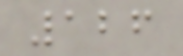126
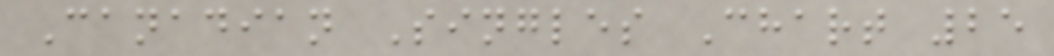Canadian Singles Chart 25
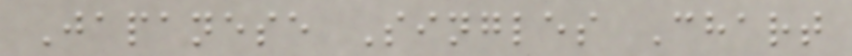Japanese Singles Chart
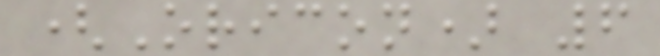(Oricon) 6
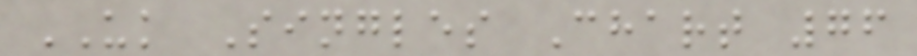UK Singles Chart 76
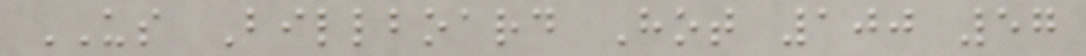US Billboard Hot 100 57
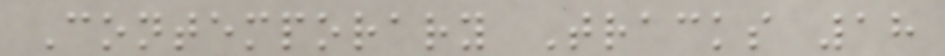Contemporary Tracks 18
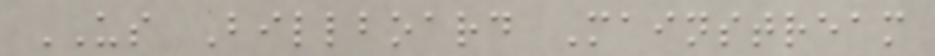US Billboard Mainstream
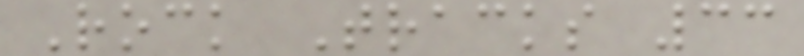Rock Tracks 33
